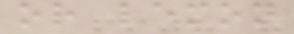or lemon
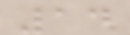14
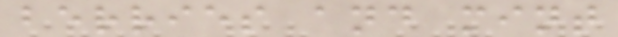berries and mint
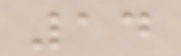14
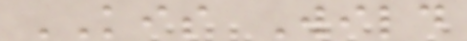KIS Wild
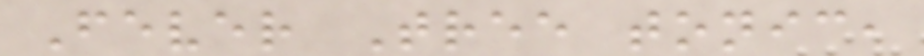Fever Tree tonic,
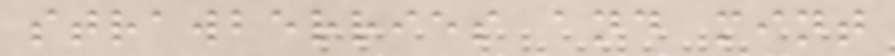strawberries and mint
